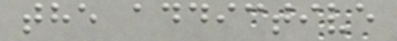the addictive
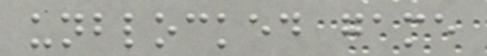unblocked game
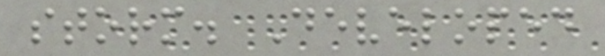storm. Developed
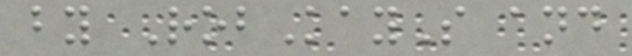by RobKayS and
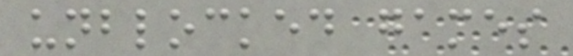unblocked games
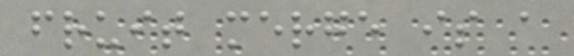fruit merge is a
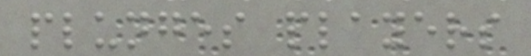plunges players
